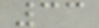33
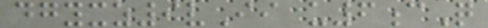dgyxz9vIi u6cQ
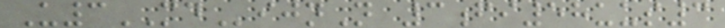U3MDijnN 3fi58uus3
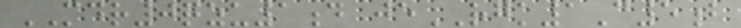MDR0qzu1d jeRGK1C5b
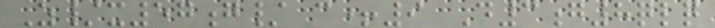Z/x57g/ c+9 D3g8qlq
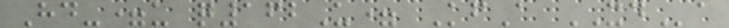Hd-=u q162U= KfA XDa
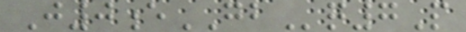J0eGBq7P
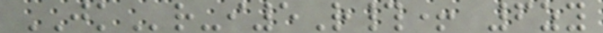JKr-i5R#+ 6zy
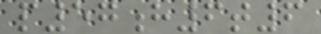p57h6t6
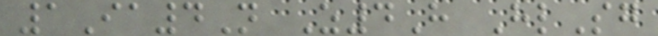1Ia4N Z4H HlSg
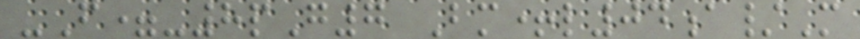-F=-8pG7 Bm+l04a/M
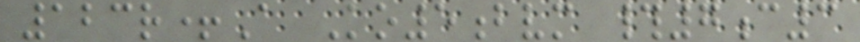123r+A Ko5bvm #7c3
